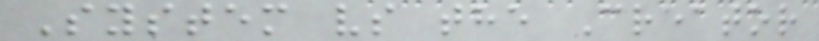System vs the Creator
